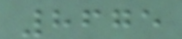8675
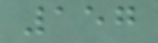157
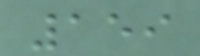159
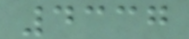4337
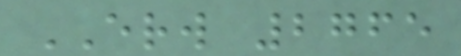ERW 2765
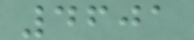4601
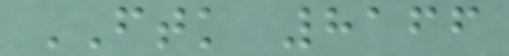FTK 8166
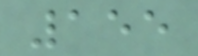155
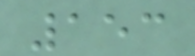153
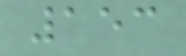153
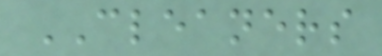CLEANERS
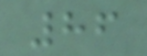86
